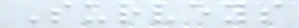Surveys
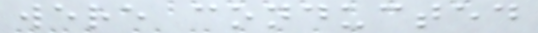were conducted
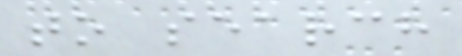to search
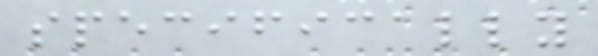specifically
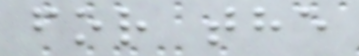for the
